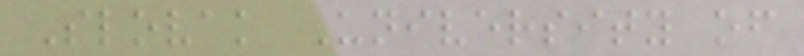Slovak University of
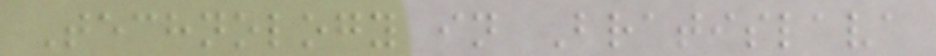Technology in Bratislava
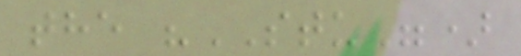the "STU")
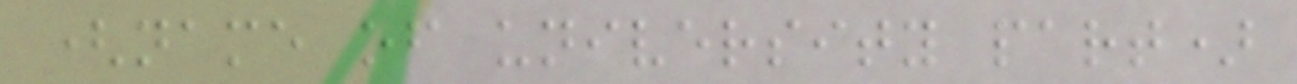(name of university part)
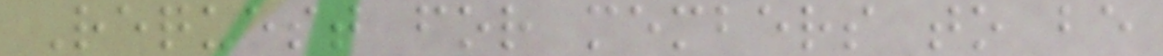Request for members to be
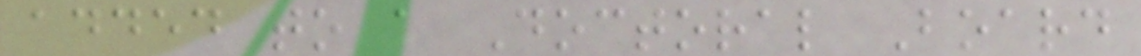added to a Doctoral Board
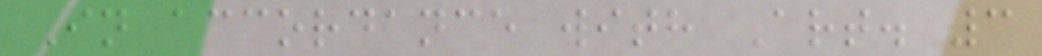In accordance with Art. 3
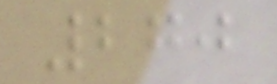270
